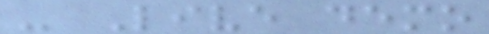- Live demo
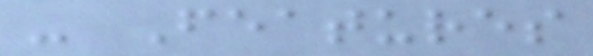- Features
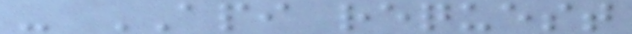- API request
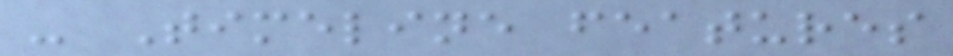- Timeline features
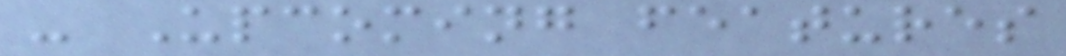- Upcoming features
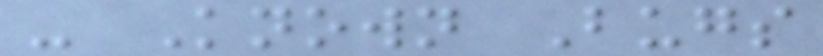- Known Bugs
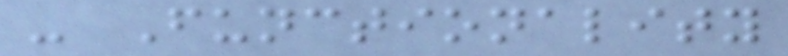- Functionality
